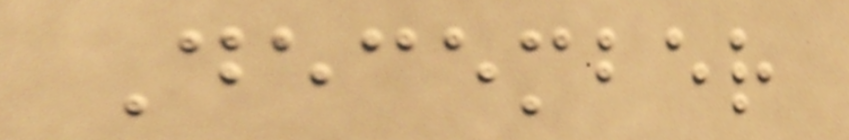December
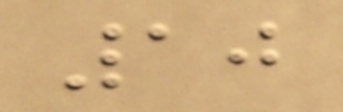10
